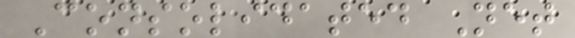Consolidated Net
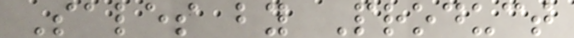Sales by Product
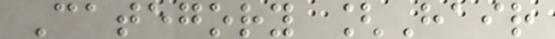Category [Hair
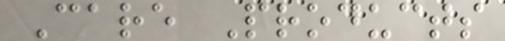Care Products
